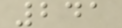241
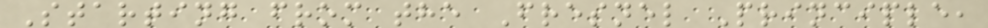Starting from the Fresnel Principle,
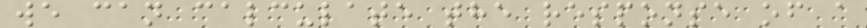we can calculate the response of a
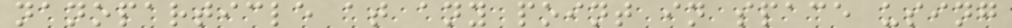nanoparticle at any point in space using
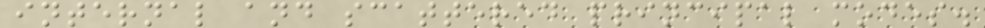internal and scattered principal modes.
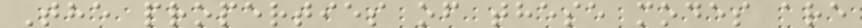The properties of these modes are
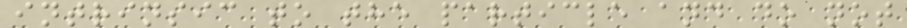intrinsic to the particle and do not
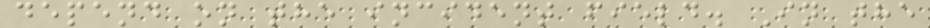depend on the incident field. In the
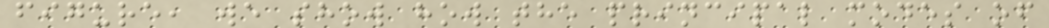figure, we show how the principal modes of
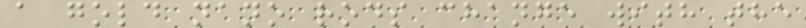a gold nano rods change with the
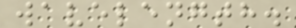wavelength.
